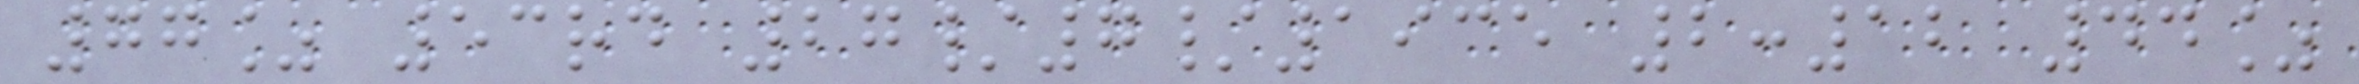77% 53rd 27/7/1935 2:12 44%
